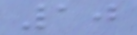10
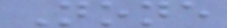None
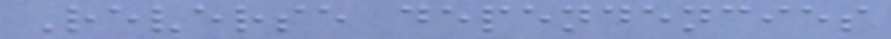Reverse dependencies
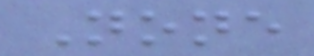None
